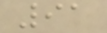91
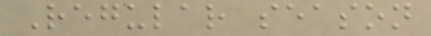Regular season
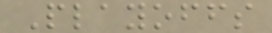Playoffs
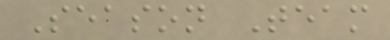Season Team
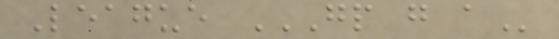League GP G A
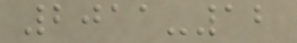2011-12
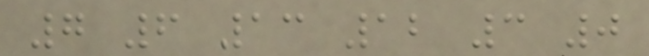7 6 13 12 3 0
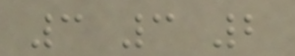3 3 2
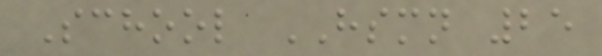School HSMN 25
